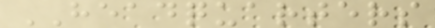HEADQUARTERS
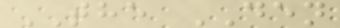THE DEN
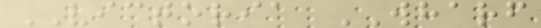VICTORIA WHARF
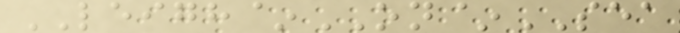LEIGH~ON~SEA
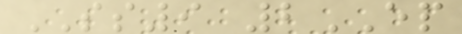SS9 2EP
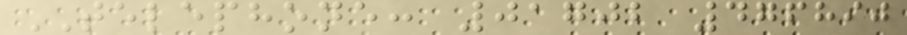TELEPHONE: 01702 476890
